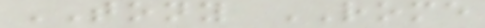TONY ROME
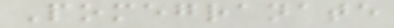Pomegranate
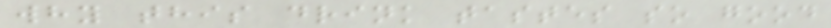why this drink tastes so good
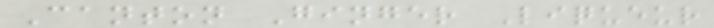Canton Ginger Liqueur
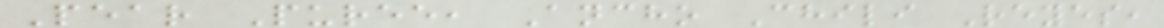Pear Puree, Ancho Chili Reyes,
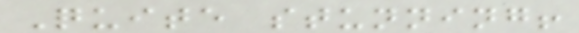Quite stunning!
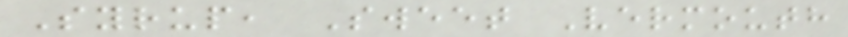Syrup, Sweet Vermouth
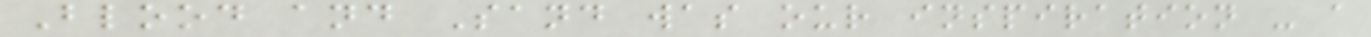Blood and Sand was our inspiration - a
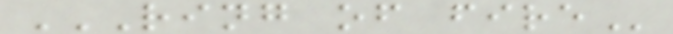RING OF FIRE
